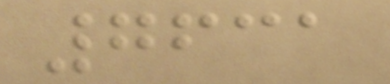7631
